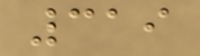319
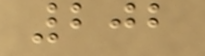202
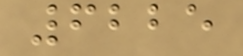6225
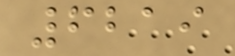6219
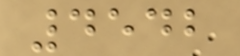4542
